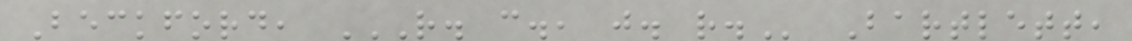Beckford, R. C., J. R. Bartlett,
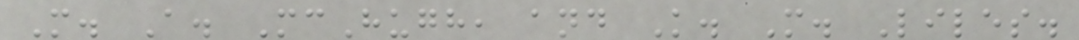M. A. McHugh, and K. M. Liles.
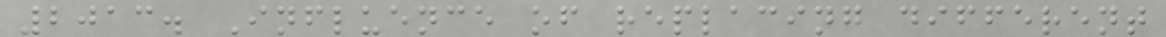2013. Influence of replacing different
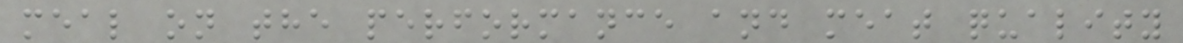meal on the performance and meat quality
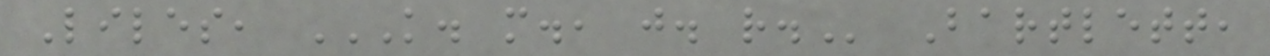Liles, K. M., J. R. Bartlett,
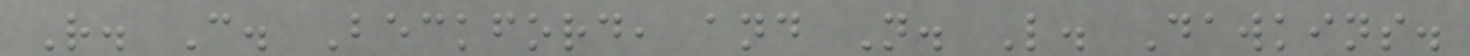R. C. Beckford, and N. L. Dawkins.
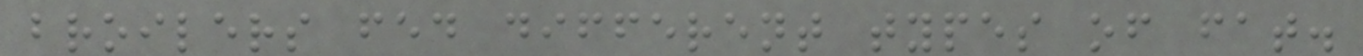broilers fed different types of fat.
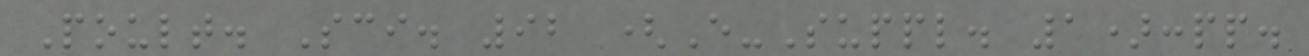Poult. Sci. 92 (E-Suppl. 1):pp.
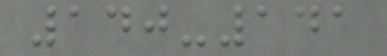140-141
